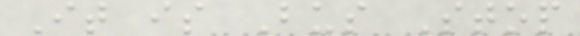It is Bus Stop
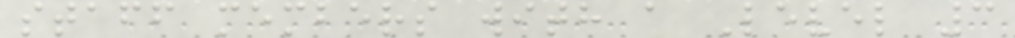staff members with a Level 3
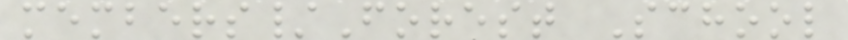members/Forest School
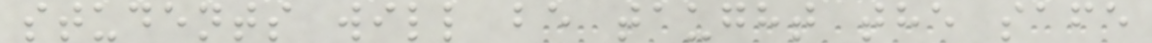students will be taught the safe
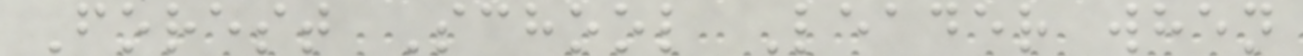Forest School Leader when
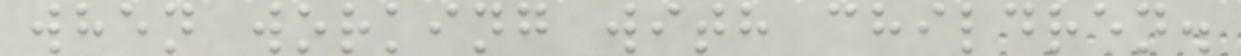when working with children.
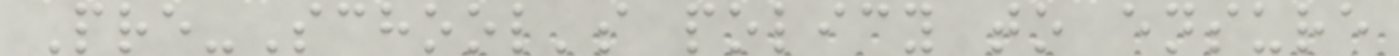Pre-School's policy to ensure
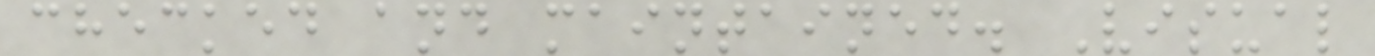checked and maintained. Visual
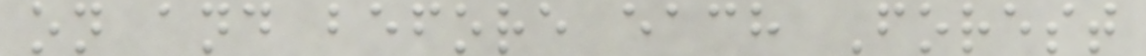on and before each Forest
